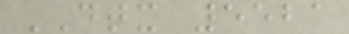DTX 5521
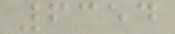6354
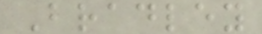Bradley
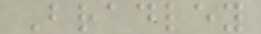Bradley
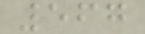567
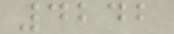4242
